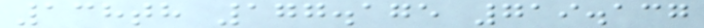138th 177.175 719.137
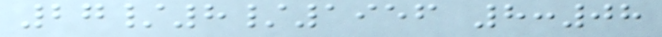27/8/1956 8:08
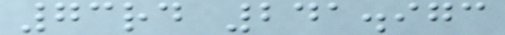73rd 241.973
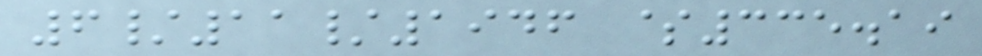6/11/1946 $335.19
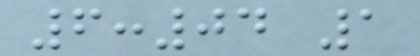6:04 1
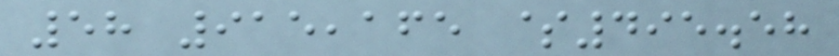58 915,165 $495.58
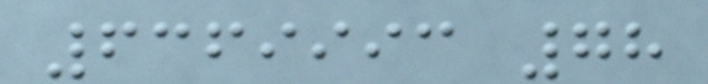6369993 78
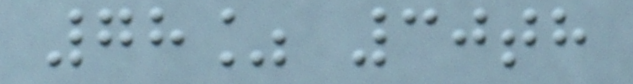78% 30th
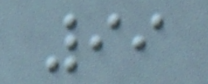99
